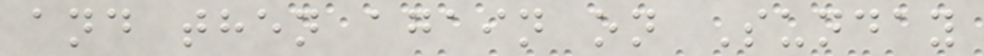and then again on Sunday
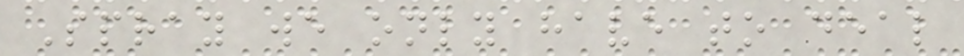Spray we only have to deal
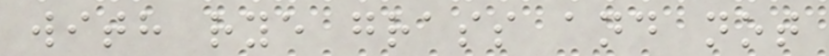with rye grass and not
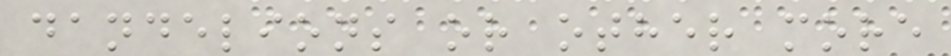dandelions or other more
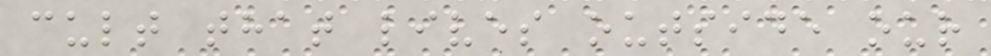cult that lives outside our
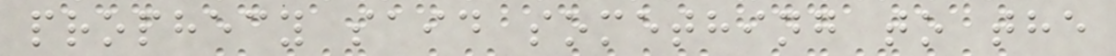prophecy said something to the
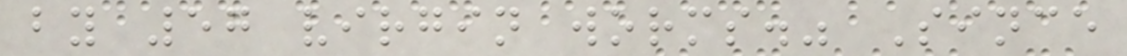by 57 virgin worms." Since
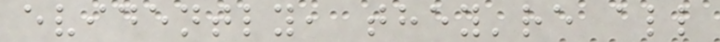evidently, they're all
